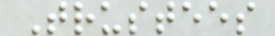Trustees
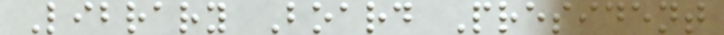Library Board President
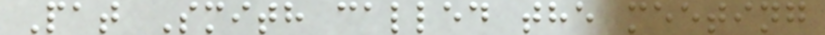Pat Smith called the meeting
